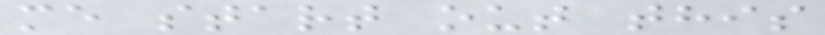me start out this
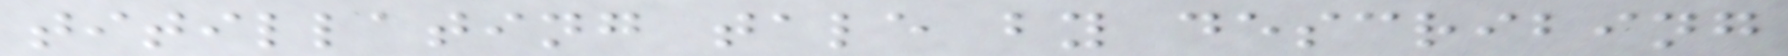titillating tale by describing
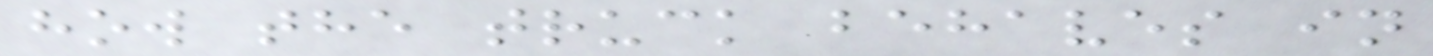how the truck behaves in
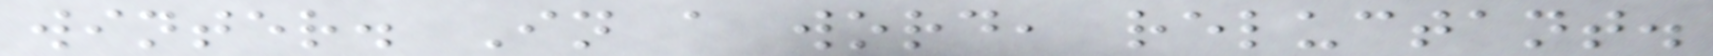winter. In a word, reluctant.
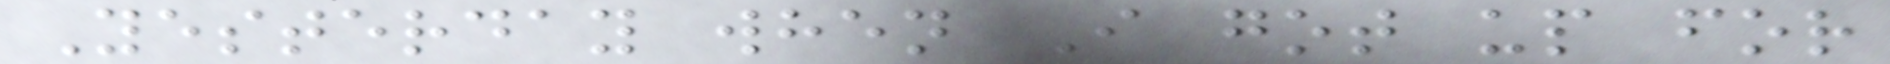Yesterday when I got up for
